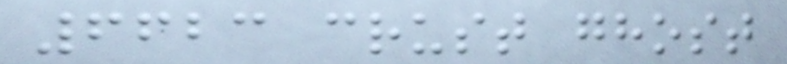6623 crust ghost
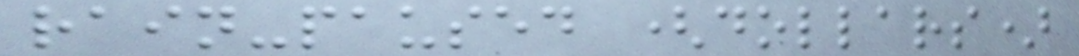rain-paused (dollars)
